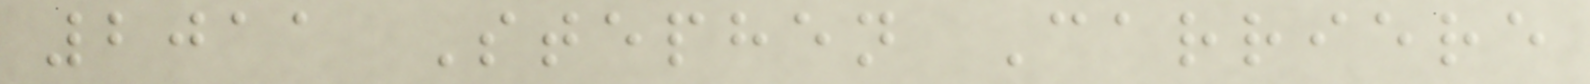2011 Stephen Carriere
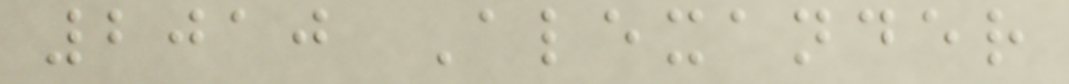2010 Alexander
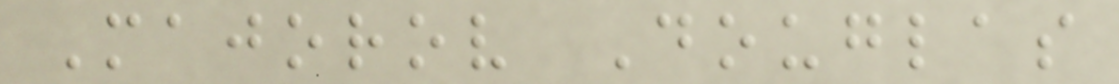Majorov Douglas
